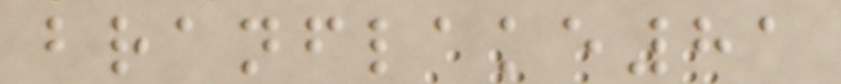branflake81
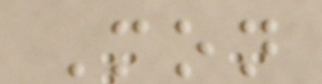Mon
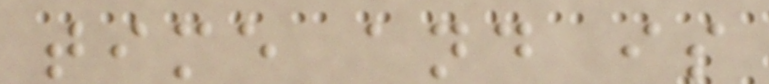time and is
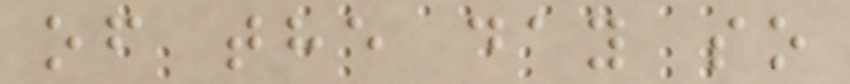of the day so
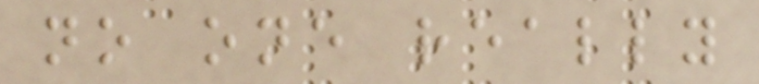no one really
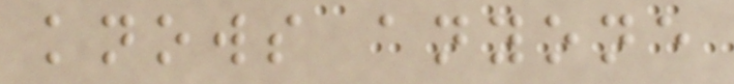knows anyone
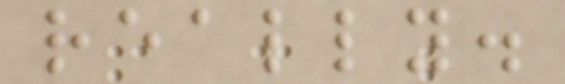really.
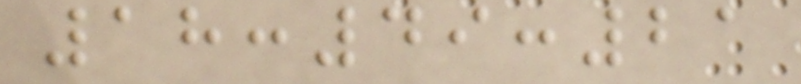18:49:21
